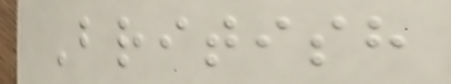British
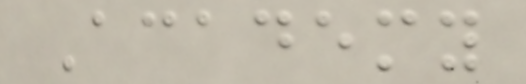Academy
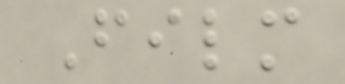Film
